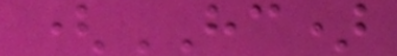(HC)
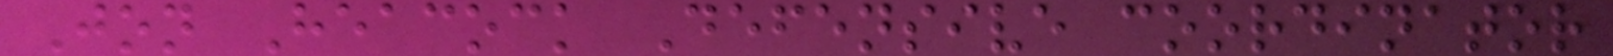Jon Heacock Defensive coordinator
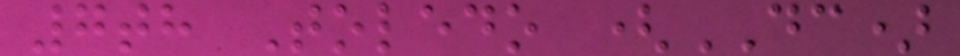7th Toledo (DC)
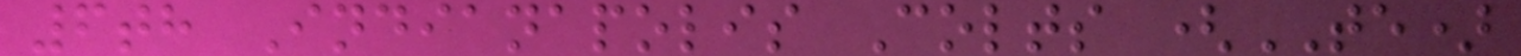6th Indianapolis Colts (TE)
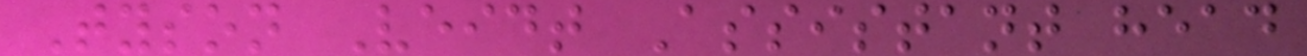Tyson Veidt Assistant head
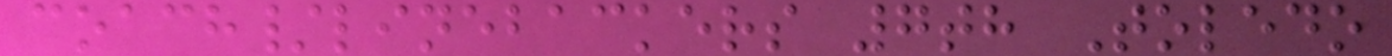coach/linebackers 7th Toledo
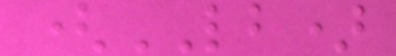(LB)
